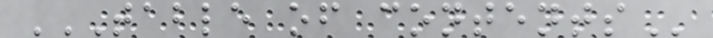TABLE OF CONTENTS
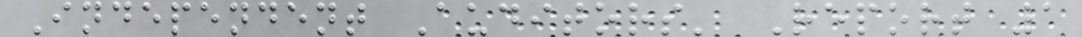Independent Auditors' Report 1
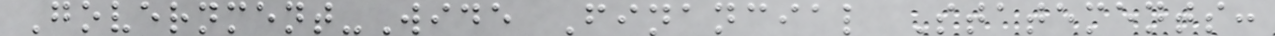Government-Wide Financial Statements:
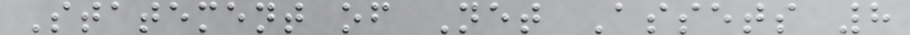Statement of Net Assets 8
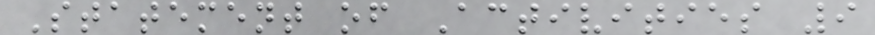Statement of Activities 9
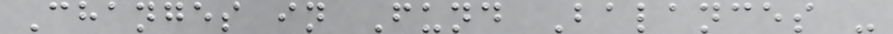Changes in Fund Balances -
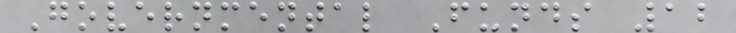Governmental Funds 12
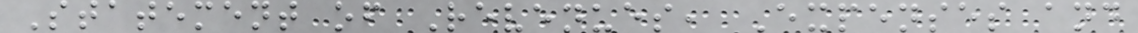Statement of Revenues, Expenses and
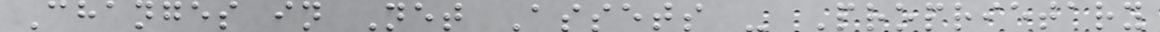Changes in Net Assets - Proprietary
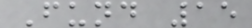Fund 15
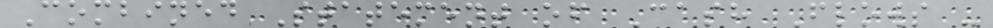Combined Statement of Cash Flows -
